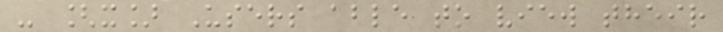- [x] Users able to view their
